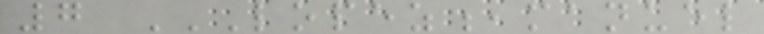7 LOPEZ,MANUEL
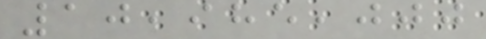10,985,000
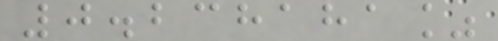0.238181%
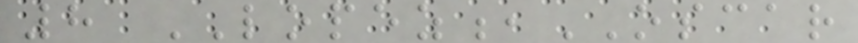8 LOPEZ,OSCAR
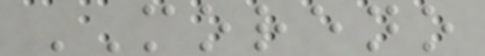MORENO
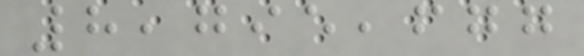8,795,677
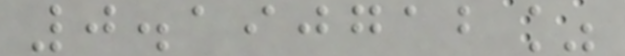0.190712%
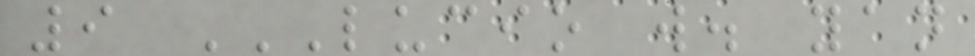9 LUCIO W. YAN
